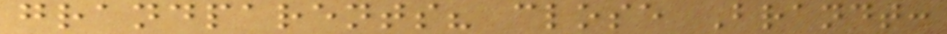grandparents? close Brandt:
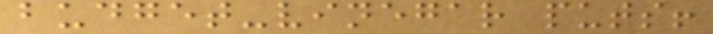budget-vinegar puts!
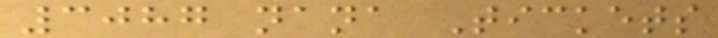3087 nana Tickets
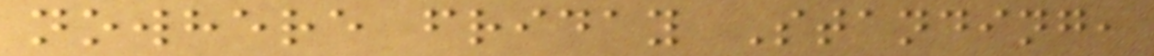nowhere friday Standing,
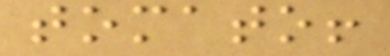tomato!
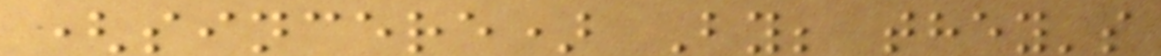(sincere) By; they's
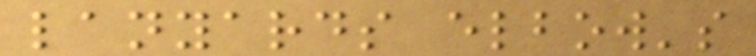lanyards elbow's
